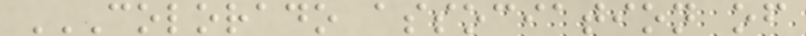COLORADO ASSOCIATION OF
